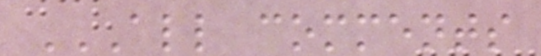ALL COMMENTS
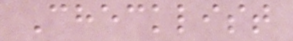Checklist
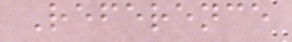Reference
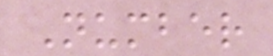Number
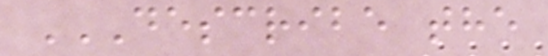DESCRIBE THE
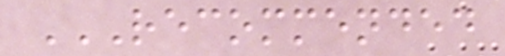RECOMMENDED
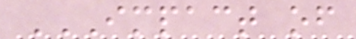IMPACT OF
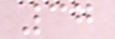37
